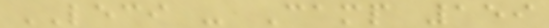LECI - Camp 159
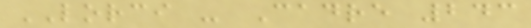LORCI - Cadre 243
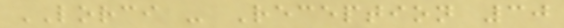LORCI - Reception 30
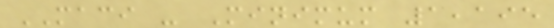MACI - Minimum 1,195
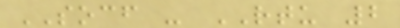SOCF - RTU 2
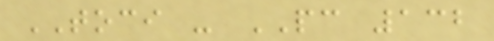TOCI - PC 132
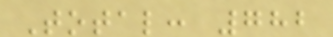Total: 782
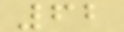62
